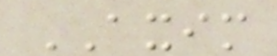AXIM
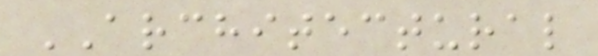ARCHITECTURAL
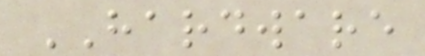HARDWARE
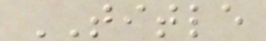TITLE
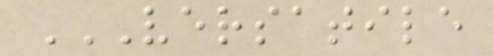VERSATILE
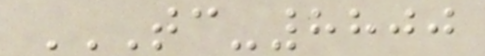TC-8800
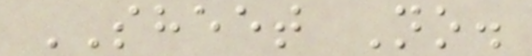SHEET No.
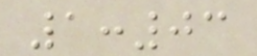1:03
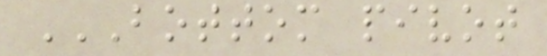BOTTOM PIVOT
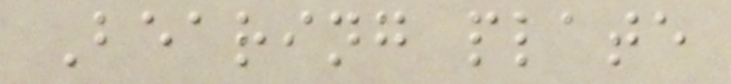Bearing plate
